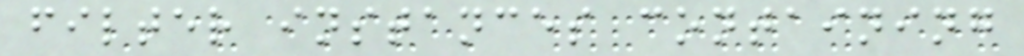filter instances containing
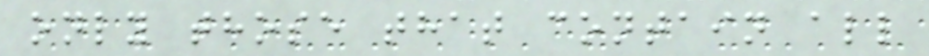only those that contain all
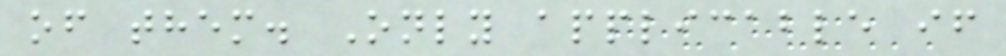of them. Only applicable if
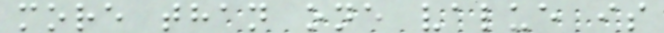more than one value is
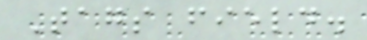Tags field.
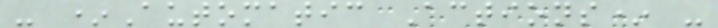- *Automatic Actions* -
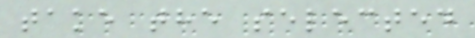take the selected
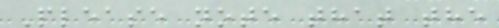Please note that the
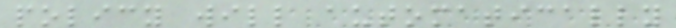policy will automatically
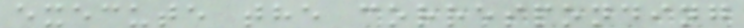execute the corresponding
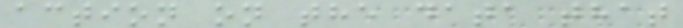action on the data that
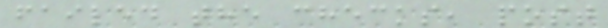failed the checks, post
